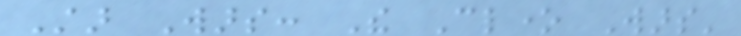Star Wars: The Clone Wars'
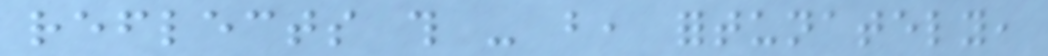reflects this - but, fortunately,
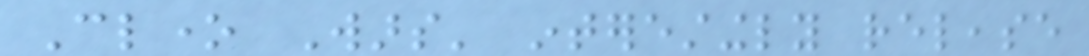Clone Wars' interestingly release
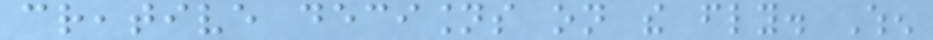creative decisions on the fly. When
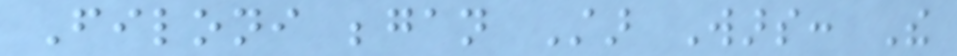Filoni began Star Wars: The
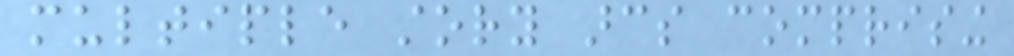multiple story arcs comprising
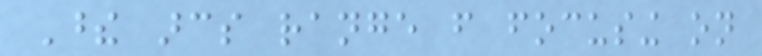These arcs range from focusing on
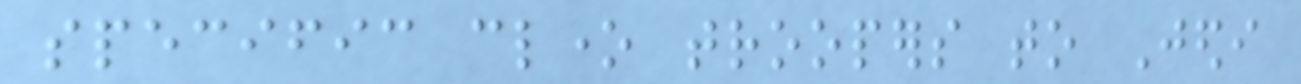specific clone troopers to Jedi
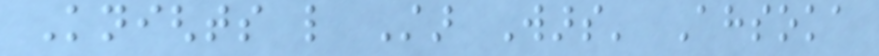Knights like Star Wars' Ahsoka
